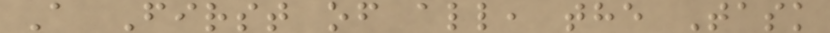A First of all, the Task
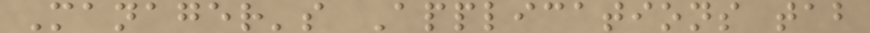Manager's Applications tab
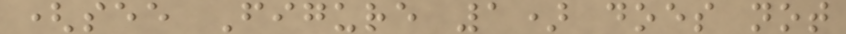(see Figure 1) does not
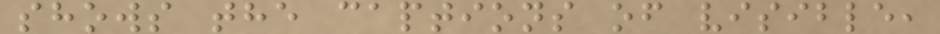shows the captions of visible,
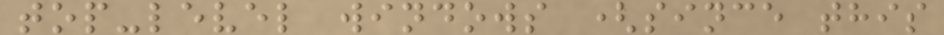top-level windows (since this
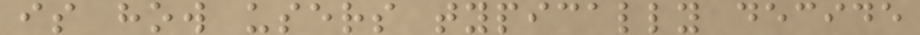is how users typically decide
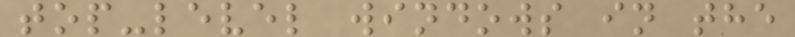top-level windows in the
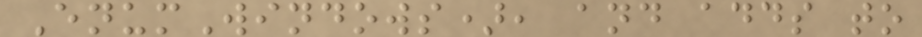EnumWindows), and adds to
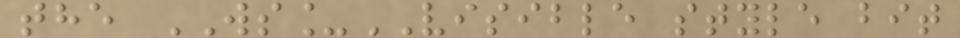the WS_VISIBLE style bit
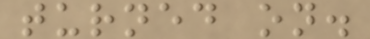turned on.
